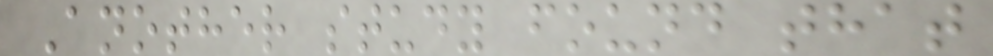Another study found that
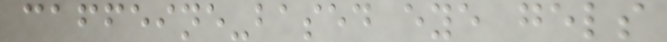caffeine-based eye gels
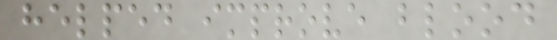helped improve blood
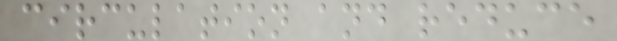circulation and reduce
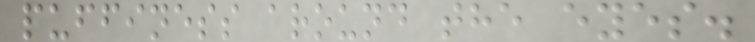puffiness around the eyes.
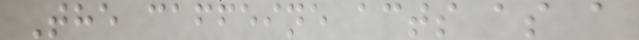The caffeine acts as a
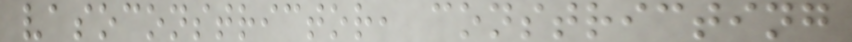vasoconstrictor, constricting
